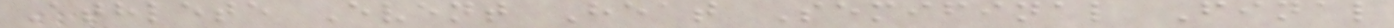Athlete Event Heat Semifinal Final
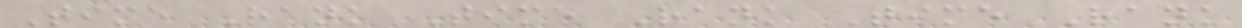Time Rank Time Rank Time Rank
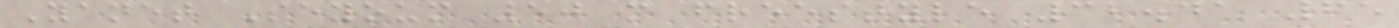Yanet Seyoum 50 m freestyle 32.41 65
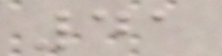41
